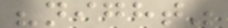"night"
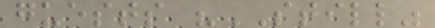guests "STILL"
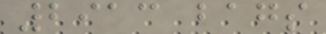2913 bags
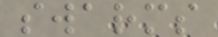swarms
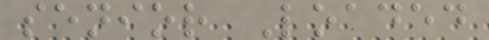senior Loaded
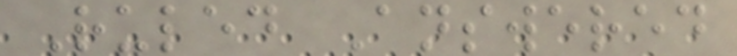Ruled Answered
